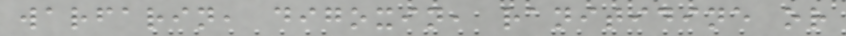warfarin, digoxin, ranitidine or
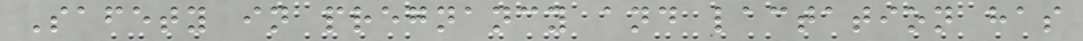Safety in pregnancy and lactation has
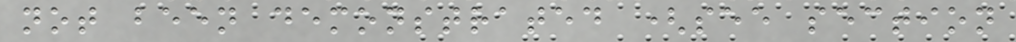not been demonstrated (see section
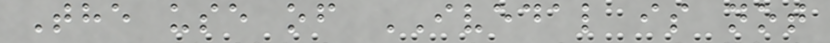The use of IVEDAL is not
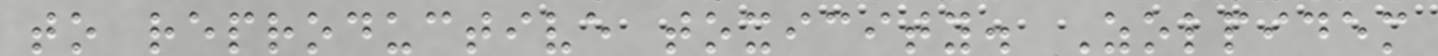to reproductive toxicity. Zolpidem
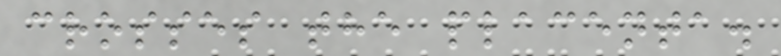crosses the placenta.
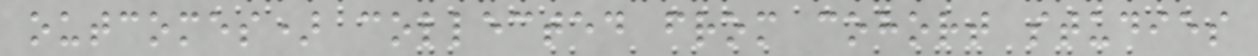outcomes) collected from cohort studies
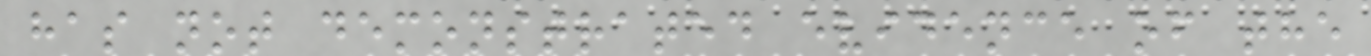has not demonstrated evidence of the
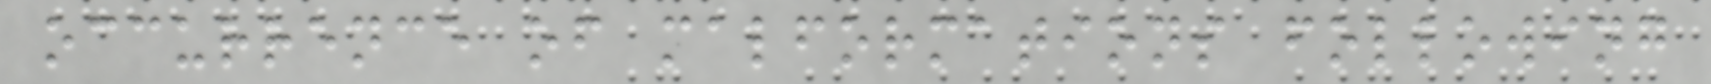occurrence of malformations following
